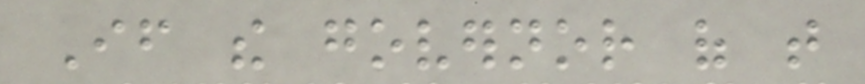If the governor of that
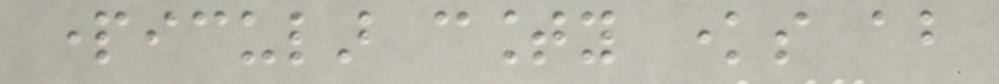particular county knows about
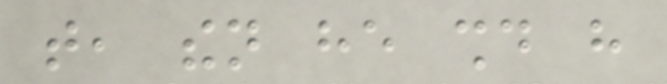that, then he should have
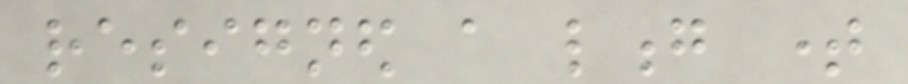resigned a long time
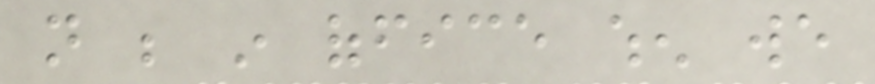not be in office when we
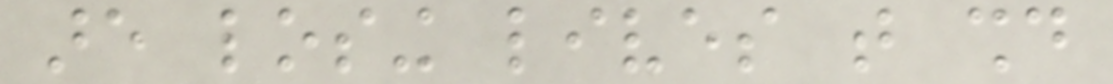are losing lives that should
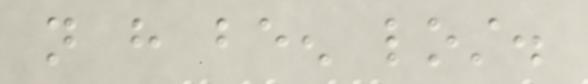not have been lost.
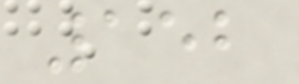152
